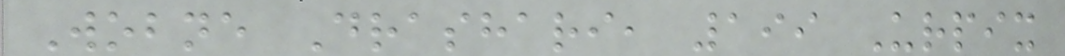Wobne Drashari, 199 Urpix
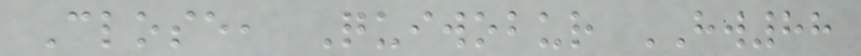Close, Quiwobur HW88
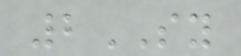2SY
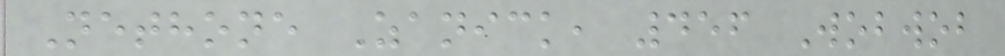Nethone Zanick, 456 Wobwob
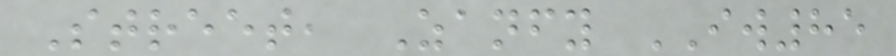Street, Zanfy IW85
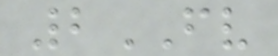2FV
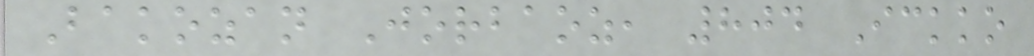Bakozan Jorbaoz, 804 Ickko
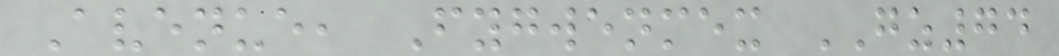Avenue, Fygwenmex GZ74
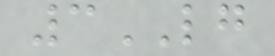3LG
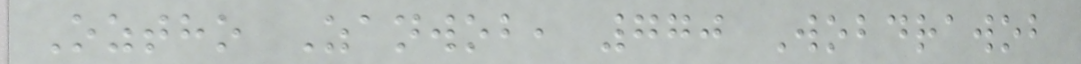Oztho Zanwob, 770 Wobdrawob
